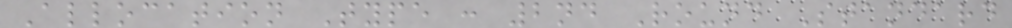Allocation Type : 2nd Round Standard
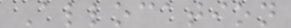Allocation
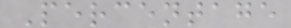Percentage
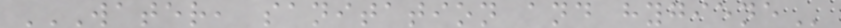WATER, SANITATION AND HYGIENE
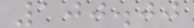100.00
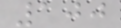100
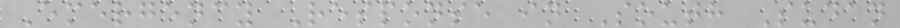Emergency Response in South Sudan
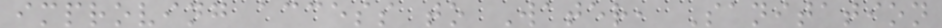improving access to Water, Sanitation
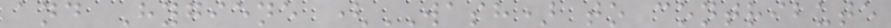and Hygiene (WASH) to contribute
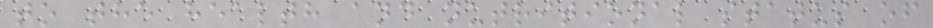to the health and nutritional status of
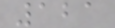121
